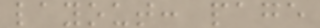layout: page
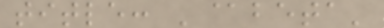title: '@beta'
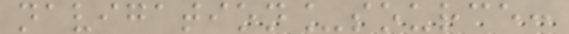navigation_source:
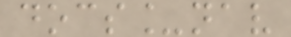docs_nav
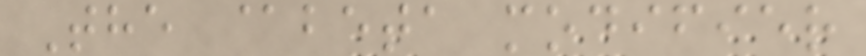The @beta modifier
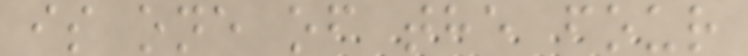is one of the four
